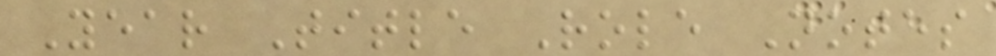Year Title Role Notes
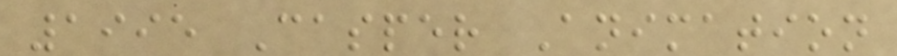1995 Casper Animation
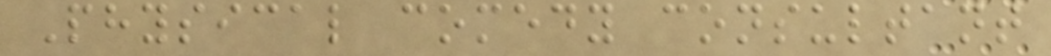Physical comedy consultant
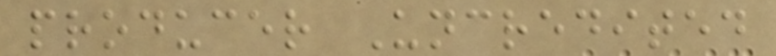producer Uncredited
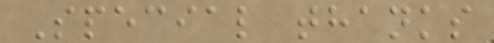Special thanks
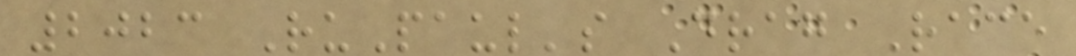2023 RuPaul's Drag Race
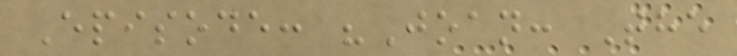Episode: "Joan: The
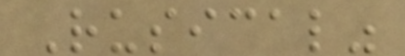Rusical"
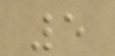5
